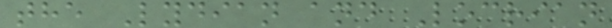the Lydian and Locrian
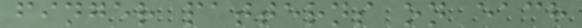finger patterns on each
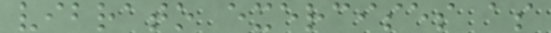vibrato exercises as
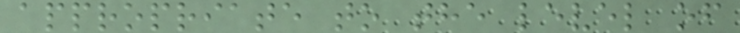appropriate to the level of
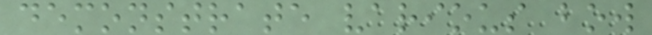demonstrate various bow
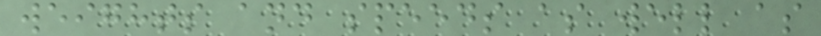weights and speeds as well as
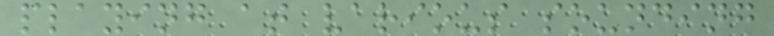playing at various sounding
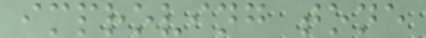improving tone
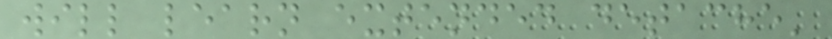will learn extended detache'
